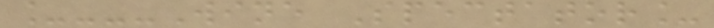_---Wine Spectator_
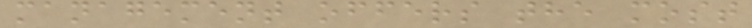management offers the most
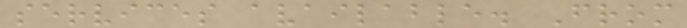services available. From
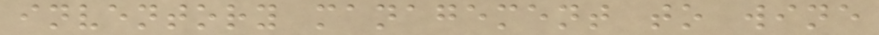inventory management to wine
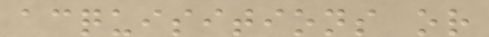acquisitions or
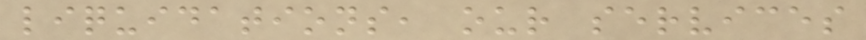liquidations, our services
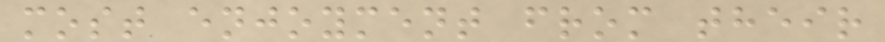most enjoyment from their
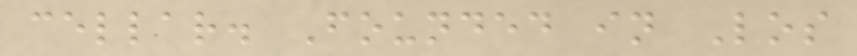cellar. Founded in Los
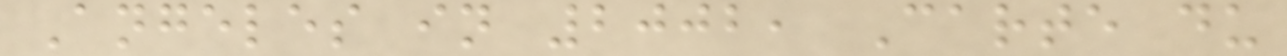Angeles in 2002, Carte du
